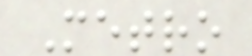Metro
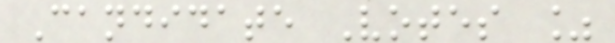Candidate Votes %
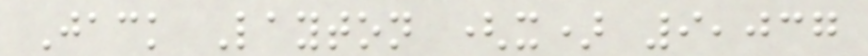Jack Layton (x) 9,037
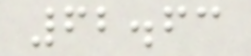62.63
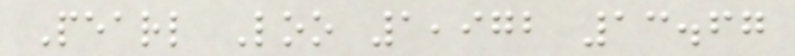Pearl Loo 1,972 13.67
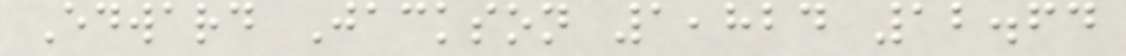Edward Jackson 1,824 12.64
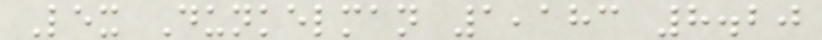Lex Dunkelman 1,183 8.20
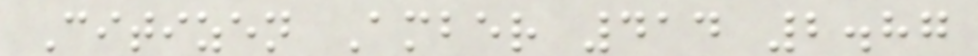Citizen Amber 414 2.87
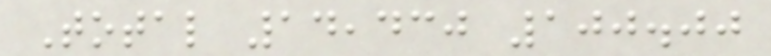Total 14,430 100.00
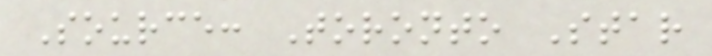Source: Toronto Star
